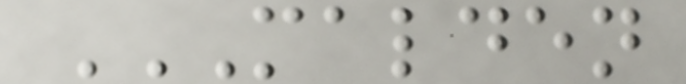MALDEN
